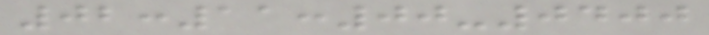02:11:00-0400
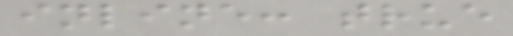inline: true
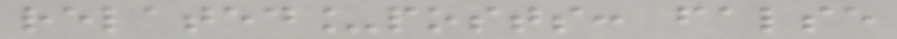related_posts: false
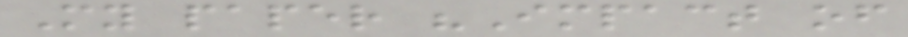My paper "Impact of
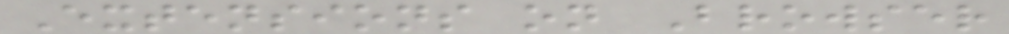Extensions on Browser
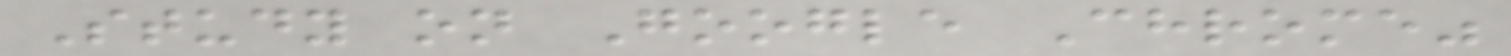Study on Google Chrome"
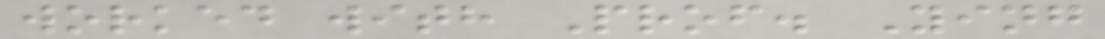worked with Prof. Ying
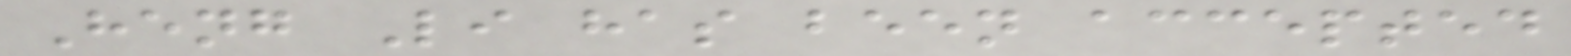Heng Li has been accepted
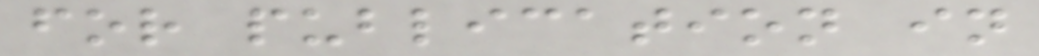for publication in
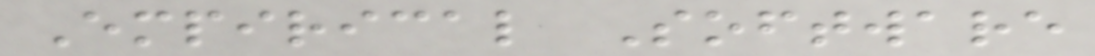Empirical Software
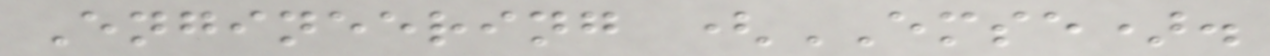Engineering (EMSE).
